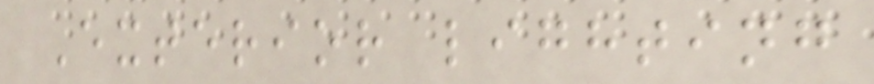Exterior lighting
